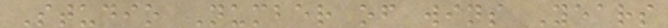Studio Number of wins Years
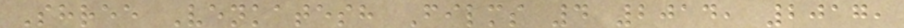Shree Venkatesh Films 4 2014, 2017,
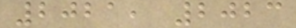2021, 2023
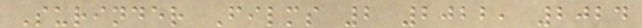Surinder Films 2 2022, 2024
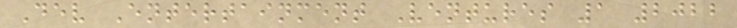Dev Entertainment Ventures 1 2022
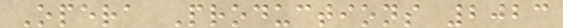Opera Productions 2023
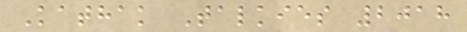Kathak Talkies 2018
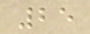25
